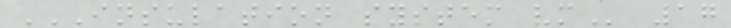INSULATION SYSTEM VM 17
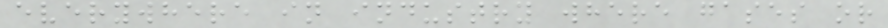everywhere in industry where gases or
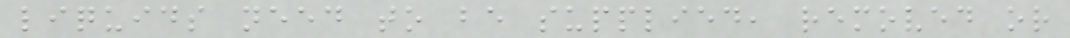liquids need to be supplied, removed or
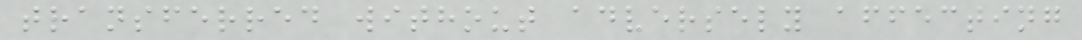transferred without adversely affecting
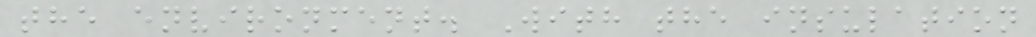the environment. With the insulation
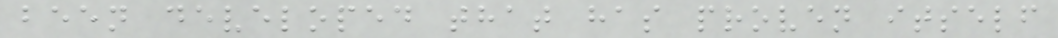been developed that has proven itself
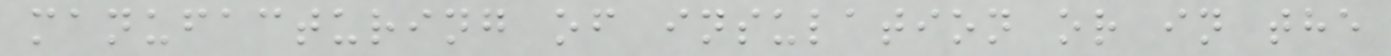manufacturing of insulation or in the
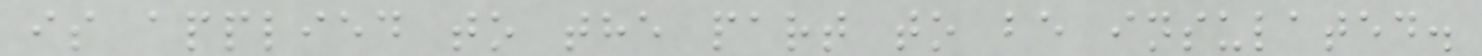is applied to the part to be insulated.
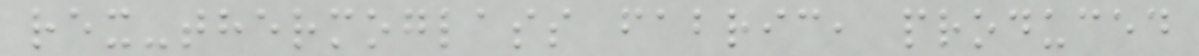rex-thermoglass fabric, produced
